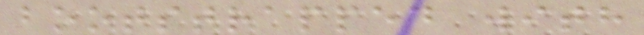bootstrapped with
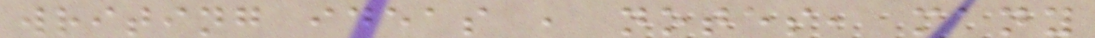writing ideas , notes, many
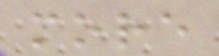more
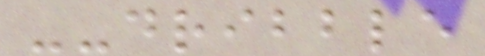--dribble
